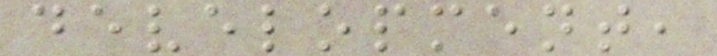development,
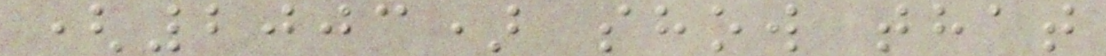(2003) show that
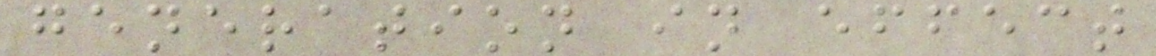generation in effect
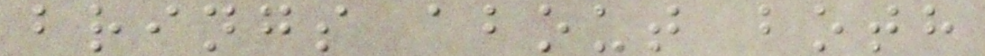brings about both
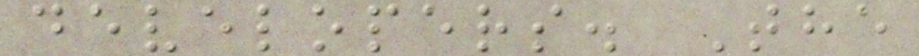developers. The
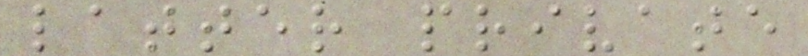latter private
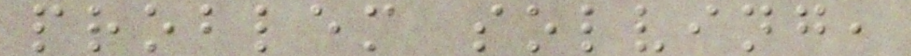problem solving,
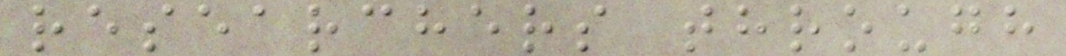researchers through
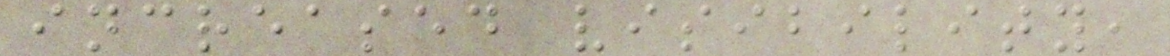increased visibility,
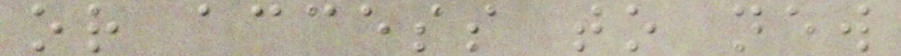or access to new
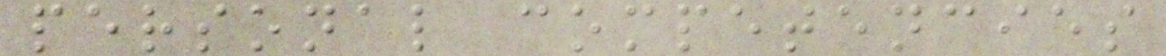personal competencies
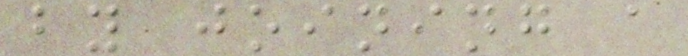by joining a
